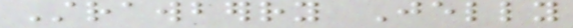Strawberry Jelly
